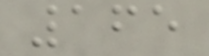165
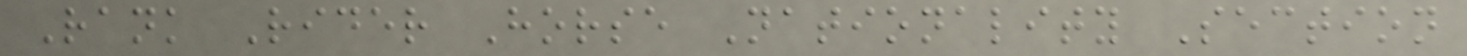Rank Rider Horse Nationality Section
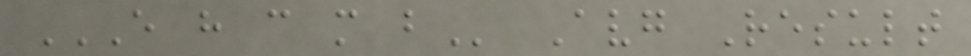E H C M B Avg Result
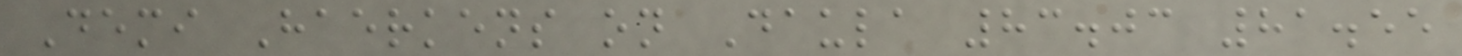Demi Haerkens on Daula 83.03 81.55
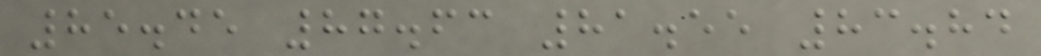85.45 87.63 81.55 83.84
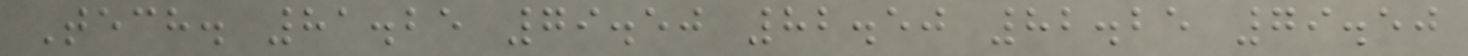Tech. 81.25 79.50 82.50 82.25 79.50
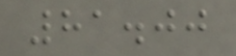81.00
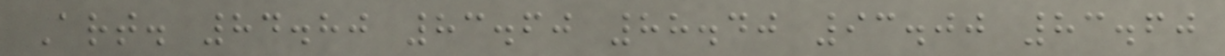Art. 84.80 83.60 88.40 93.00 83.60
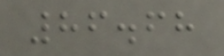86.68
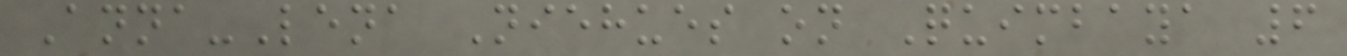Anna-Lena Niehues on Quimbaya 6
